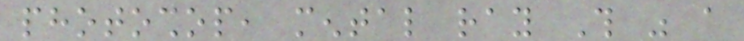photoshop, mental ray This was a
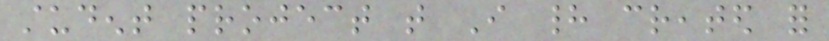student project that I had created for
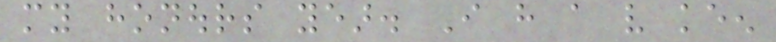my honours year. I have a very keen
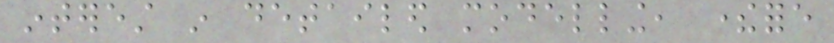interest in detailed modelling, therefore
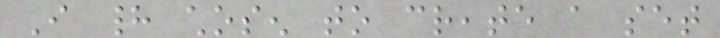I had chosen to create a set
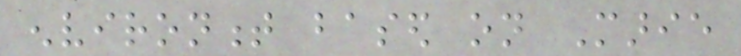environment based on Marie
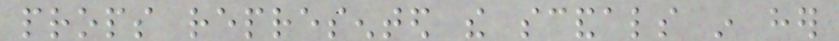props represented the scandals in her
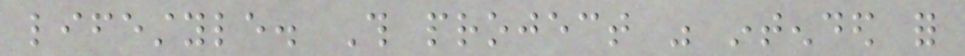lifestyle. This project was intended for
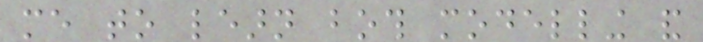me to learn both modelling and
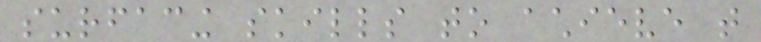surfacing skills to achieve that
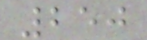250
